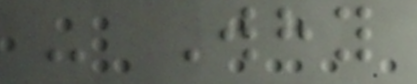- Why
